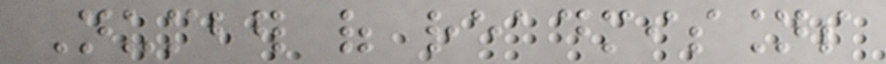Number of readmissions
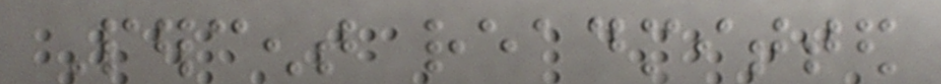Percent readmitted
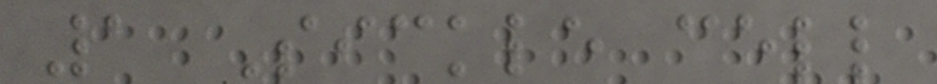1 Sickle cell
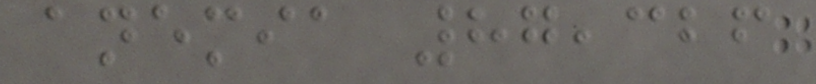anemia 87,326
